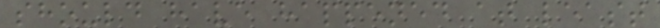should have happened at least
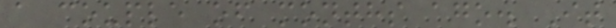a couple of months ago. It
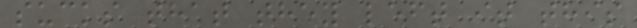sucks that they left it this
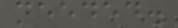needed.
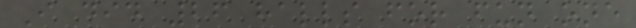I did 26 halls for fun one
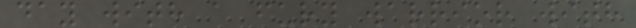day with a fury warrior with
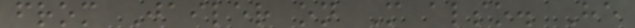from Jailer on M also. He
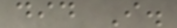did I.
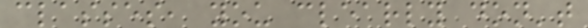classes, you clearly don't
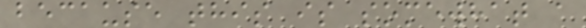because this is somewhat a
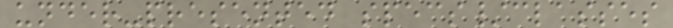under-presented specs/classes
